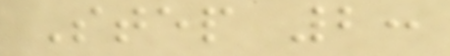Step 2:
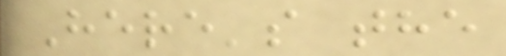Here's the
